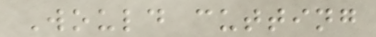Would cutting
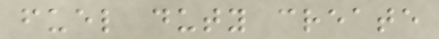fuel duty create
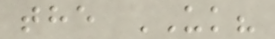the UK?
